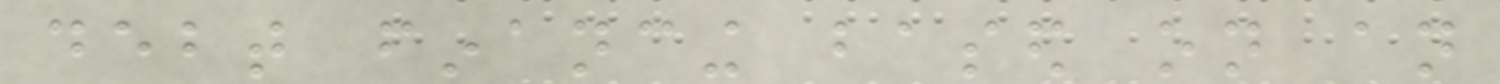debt financing based on an
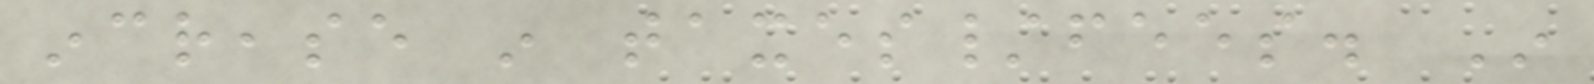increase in taxes/fees. In
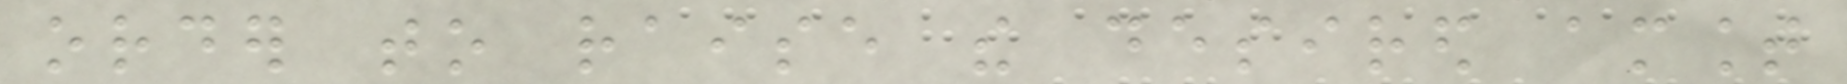order to raise the desired amount
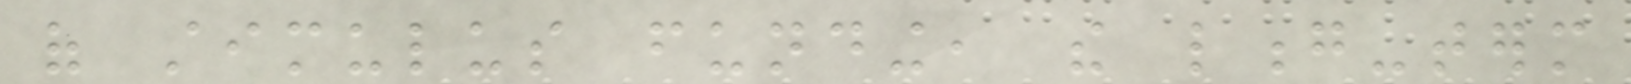of stimulus funding, the long-term
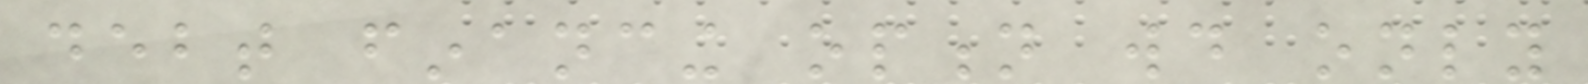debt financing option would only
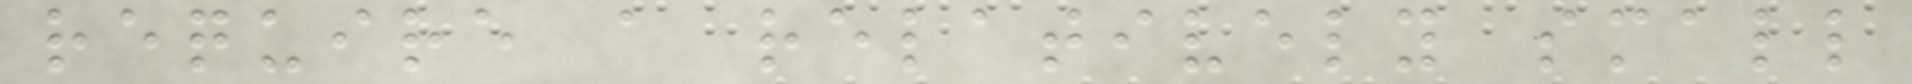require a relatively small
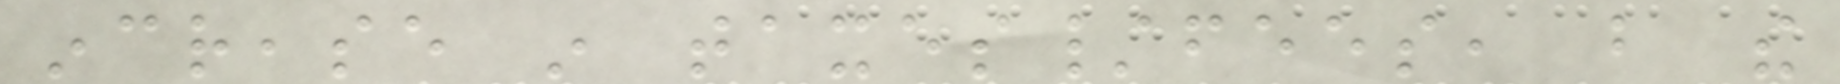increase in taxes/fees, but the
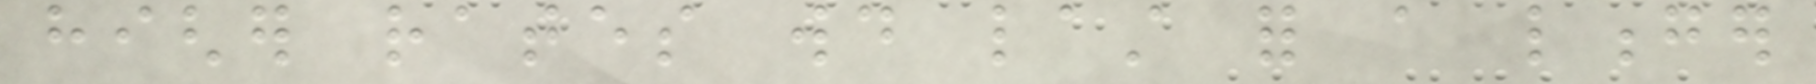higher rates would last for a longer
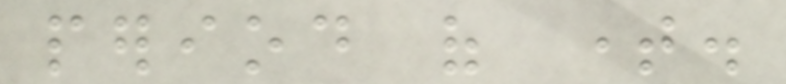period of time.
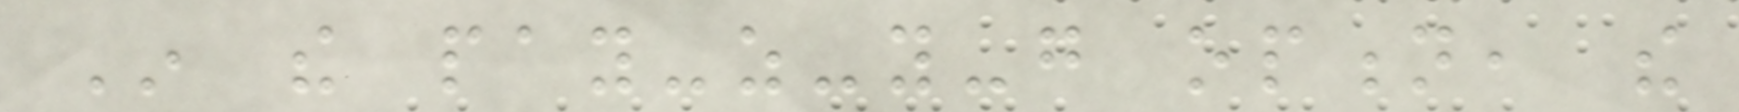In the pay-as-you-go option, the
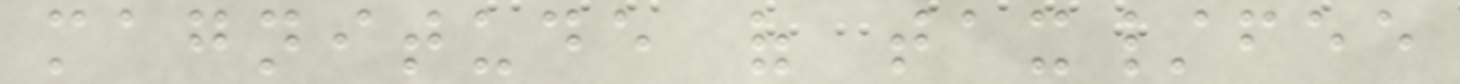magnitude of tax/fee
